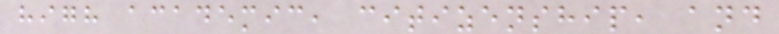high academic, citizenship, and
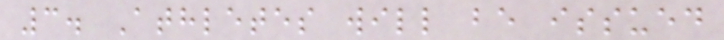3. Athletes will be issued
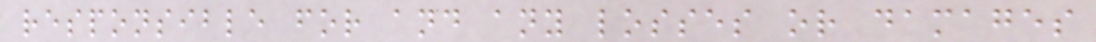responsible for and any losses or damages
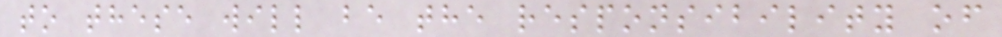to these will be the responsibility of
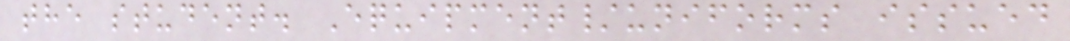the student. Equipment/uniforms issued
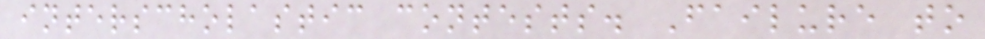interscholastic contests. Failure to
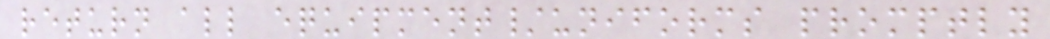return all equipment/uniforms promptly
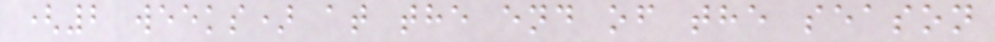(2 weeks) at the end of the season
